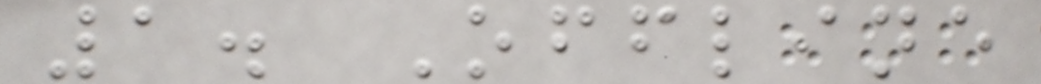1. Offline
